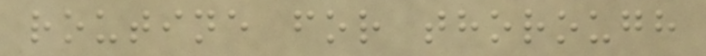routine for thorough
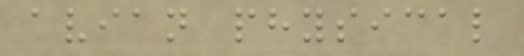avian physical
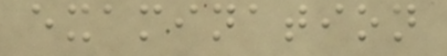examination
